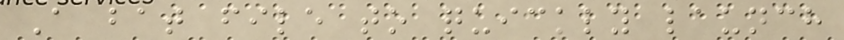A bat file to quickly launch
